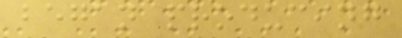began producing
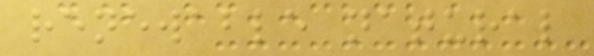renewable natural
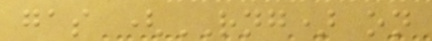gas (RNG) on
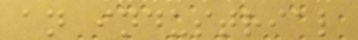an industrial
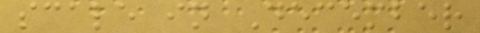scale in December
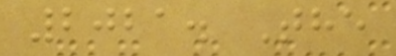2021. The
